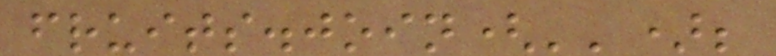fruits.join('');
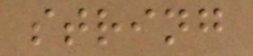string
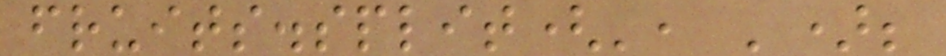fruits.split(', ');
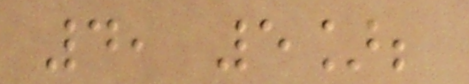4, 5];
